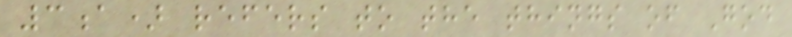3a) refers to the things of God
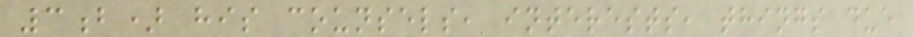3b) his counsels, interests, things due
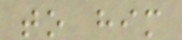to him
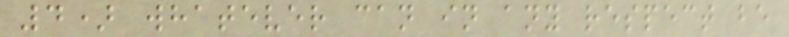4) whatever can in any respect be
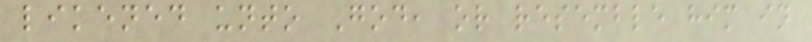likened unto God, or resemble him in
